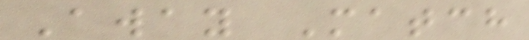Away Match
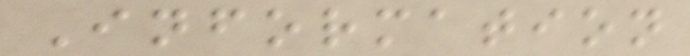Information
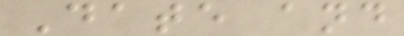Date and
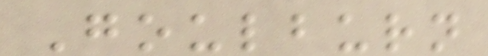Goulburn
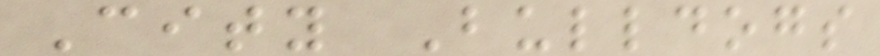City Bulldogs
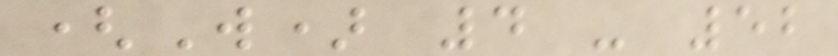(W) 4 - 52
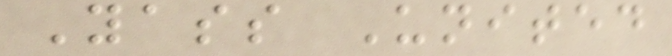Yass United
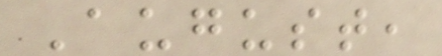August,
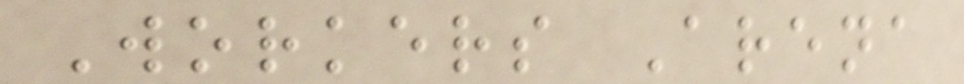Workers Arena
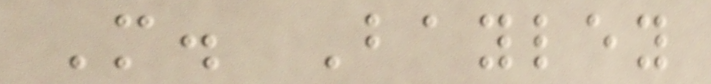M. Bayley
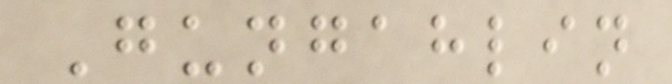Gungahlin
